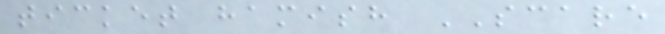ticket hamish SCARE
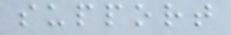support
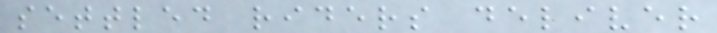settled riders deliver
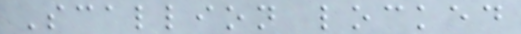Scallion locked
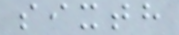sixth
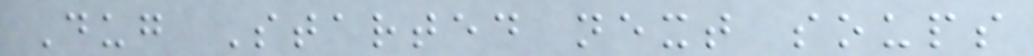Dug Started next soups
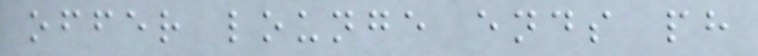offer lounge ends ph
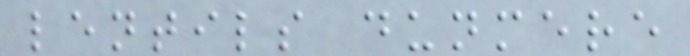lentils dunmere
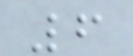6
